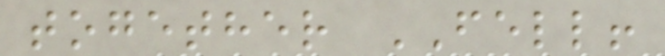together FELL!
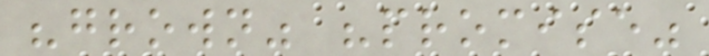"grown" "promise"
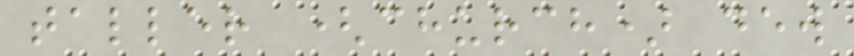taller (church) dew
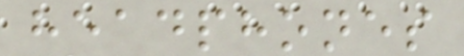headphones
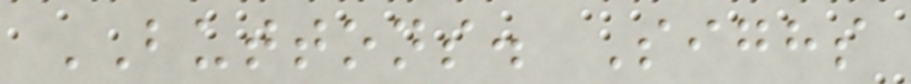BUTTONS. Sighs
